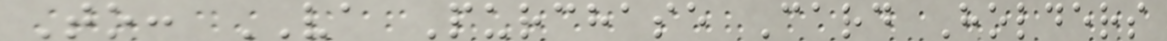To: VA Purchase Card Holders
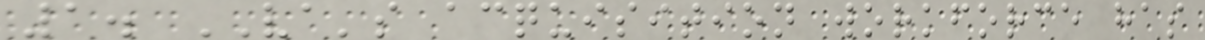1. VA's acquisition workforce has
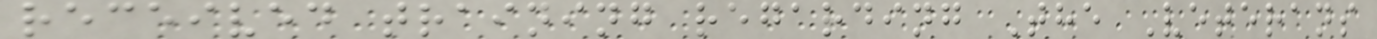received training regarding The Veterans
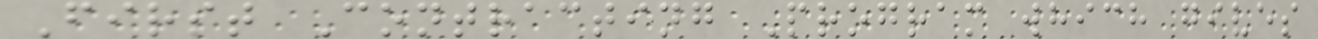First Contracting Program which gives
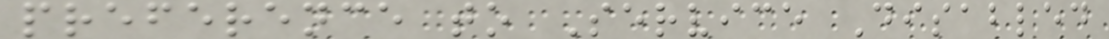preference to Service Disabled
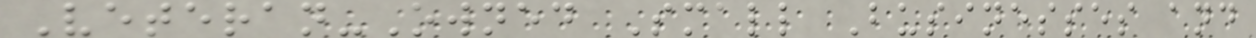Veteran-Owned Small Businesses and
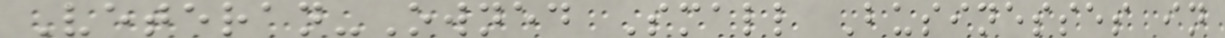Veteran-Owned Small Businesses in
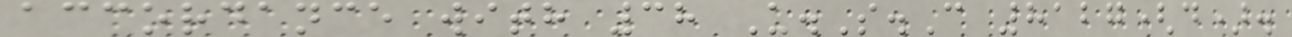accordance with 38 U.S.C 8127(d).
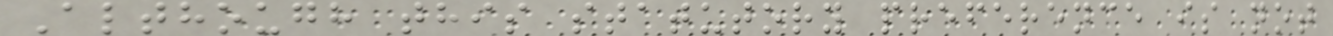Although this statutory preference is not
